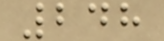248
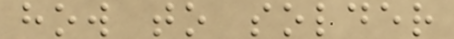how to solder
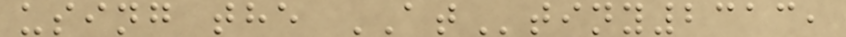using the ATtiny2313,
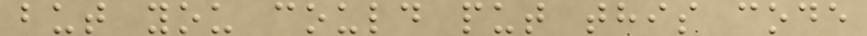but you could put this code
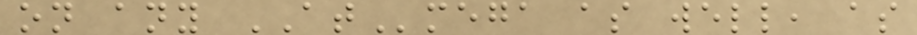on any ATmega as well, as
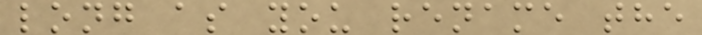long as you rename the
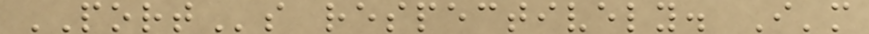PORTs respectively. I'm
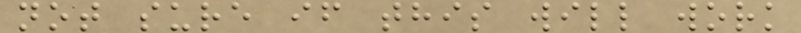not sure if this will work
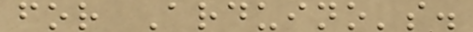for Arduino's.
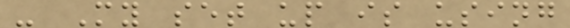- My set up is using
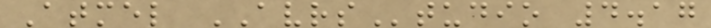Atmel AVRStudio 4.17
